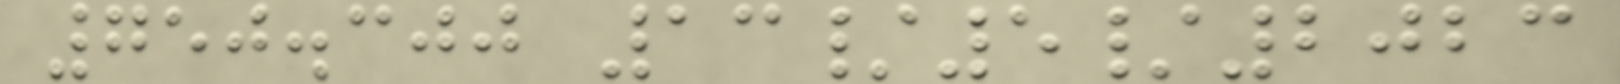750.300 13/5/2023
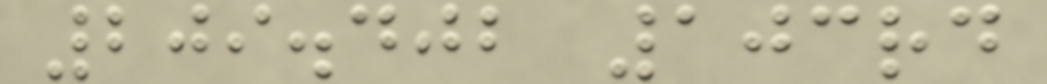209.402 103rd
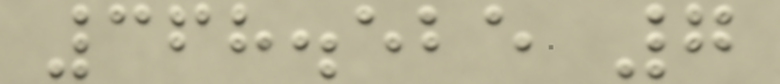368.525 7
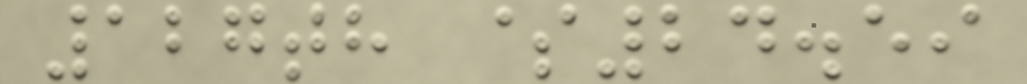127th $24.59
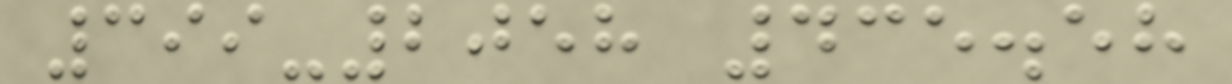399-2058 435.58
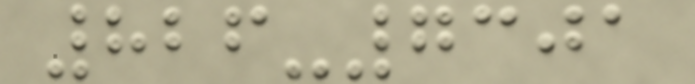826-7301
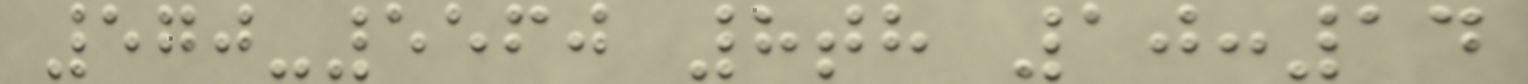570-5560 8th 10:14
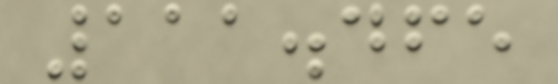111.465
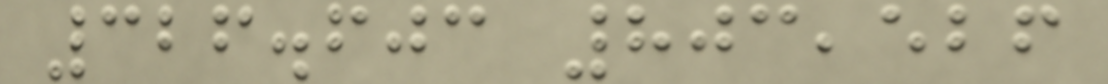326.603 803,526
